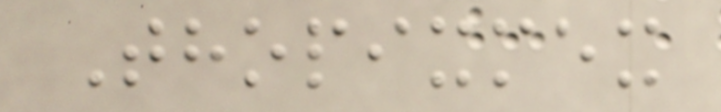Thopixmex
